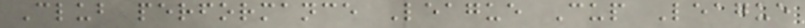Club performance League Cup League
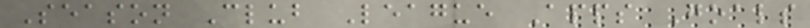Season Club League Apps Goals
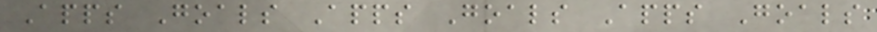Apps Goals Apps Goals Apps Goals
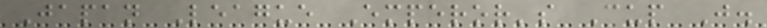Japan League Emperor's Cup J.
